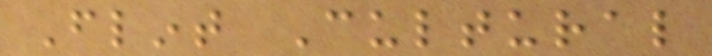Flint Cultural
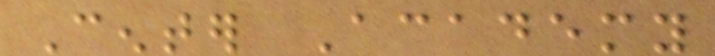Center Academy
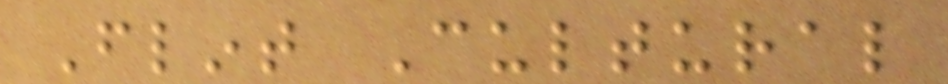Flint Cultural
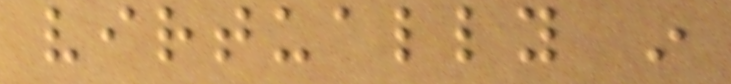virtually in
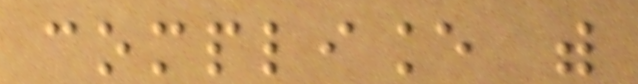compliance with
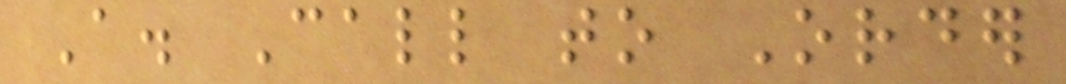A. Call to Order
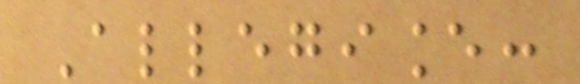Allegiance:
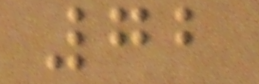72
